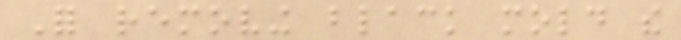For removing black mold the
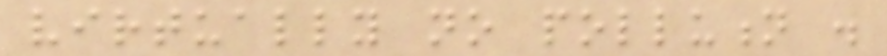virtually no pollution .
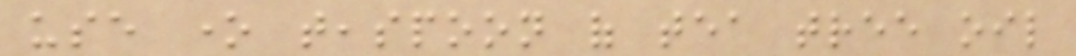use one teaspoon of tea tree oil
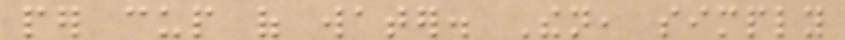per cup of water. Then, simply
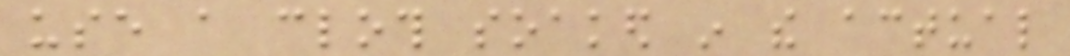use a cloth soaked in the actual
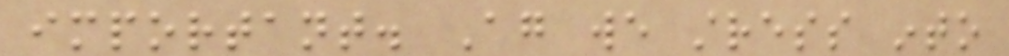important. Again we stress into
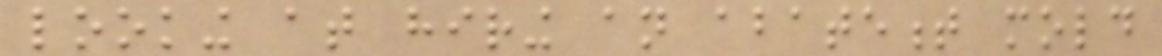looking at hiring an abatement mold
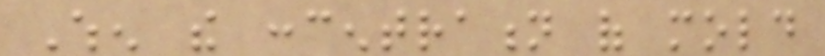When the concentration of mold
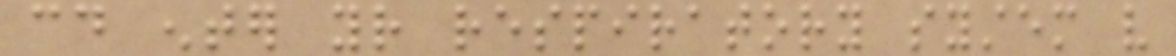could enter your respiratory system very
